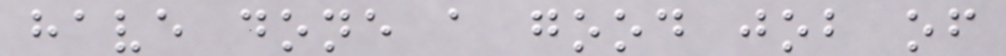have done a good job of
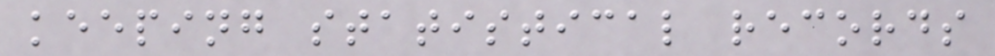keeping statistical records
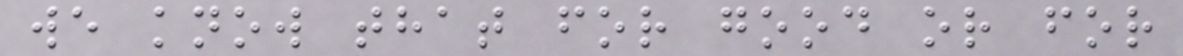we know that for good or for
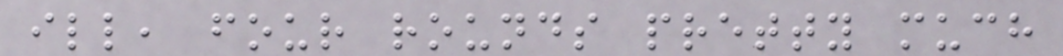ill, four rounds pretty much
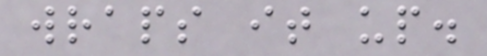wraps it up.
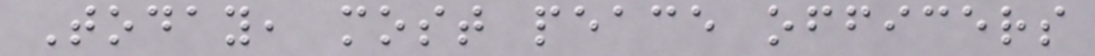Today, most peace officers
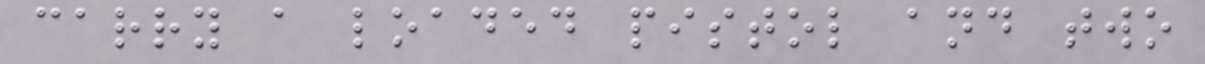carry a loaded pistol and two
